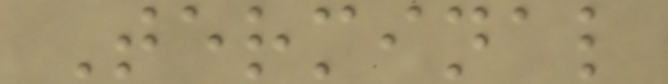Terminal
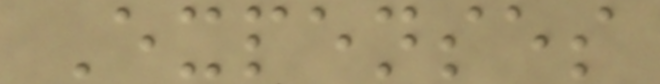Expenses
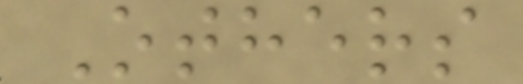Others
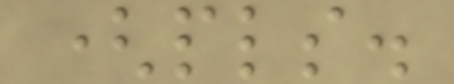(pls.
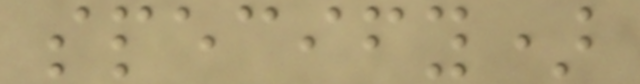specify)
